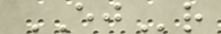EJr
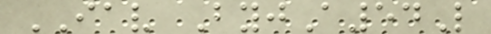IAV ByjA54L
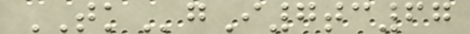TKgI7tc67
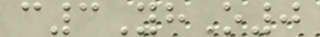c3YhO0
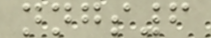nngs6
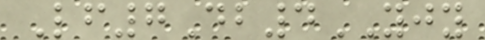Lf7Db4YJY
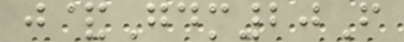j&Gdm20F
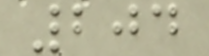204
